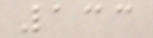133
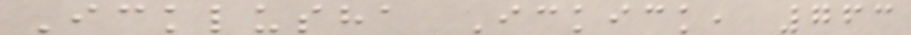Icklusha Ickick, 763
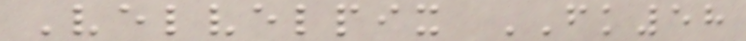Velvelpix FK58
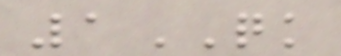1QK
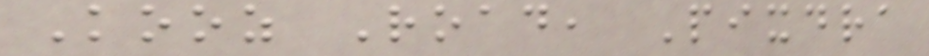Kooz Road, Pixdra
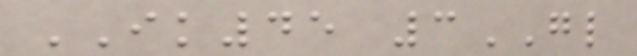IK45 3GL
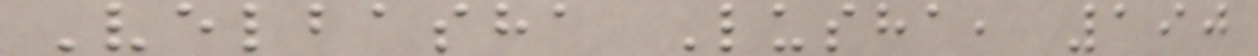Velbasha Lusha, 190
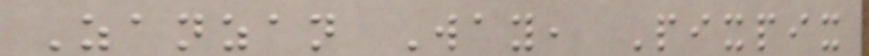Zanzan Way, Pixpix
